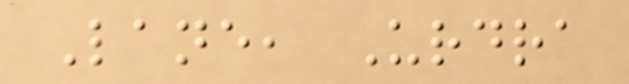Lane, Urdra
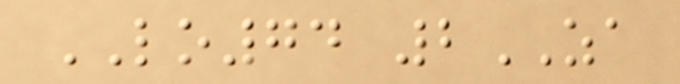LO74 2ZA
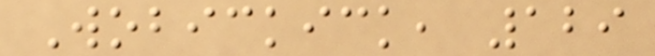Wobickick, 129
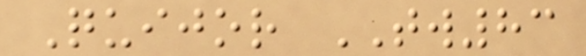Quijor TW83
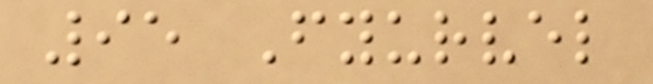95 Fyurvel
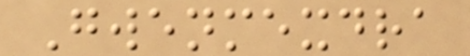Gwenmexdra
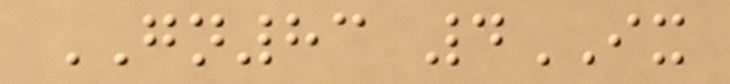GN83 4IX
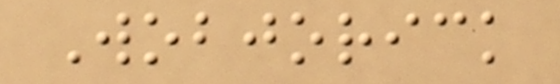Wobjorick
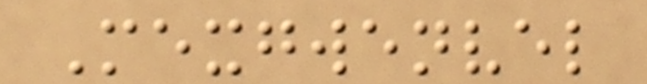Mexgwenvel
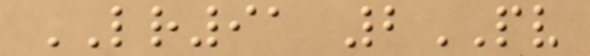LR91 2PV
